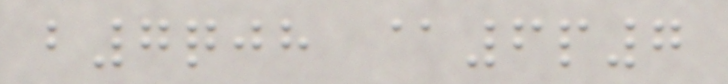b7qjh @6p7
